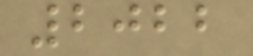2022
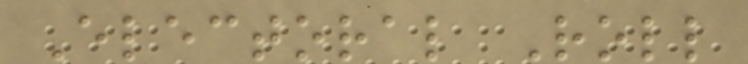Electoral Roll
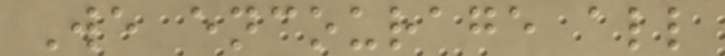We encourage all
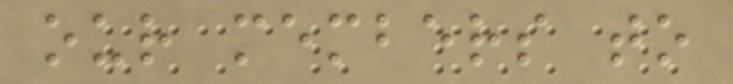our members to
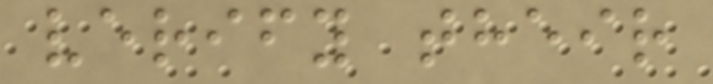verify their
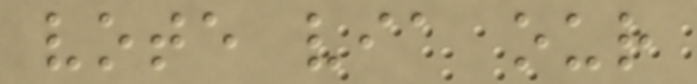vote via our
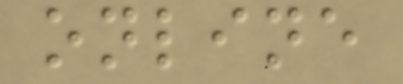online
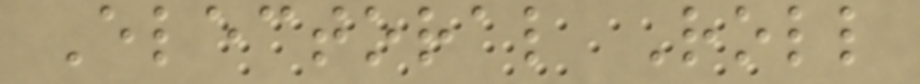Electoral Roll
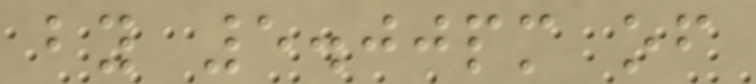by 5.00pm of
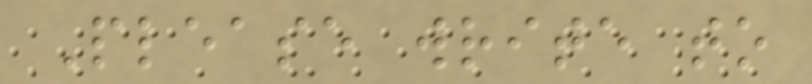Please write to
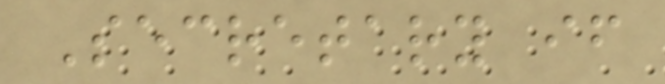Secretary if
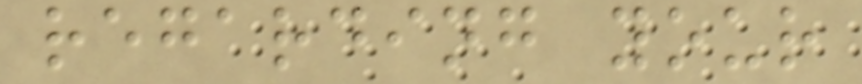regarding your
